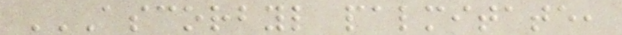ASCORBYL PALMITATE,
